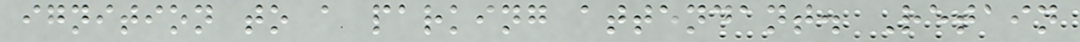ignition to a parking attendant. Retain
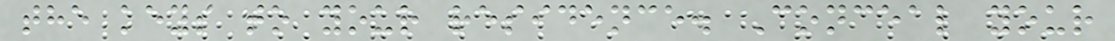the keys to your residence. Conceal your
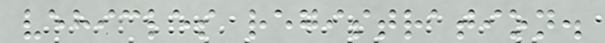vehicles registration.
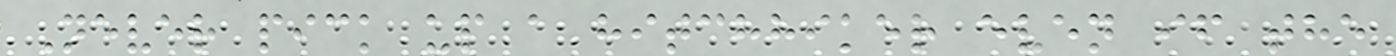Never pick up a hitchhiker even if the
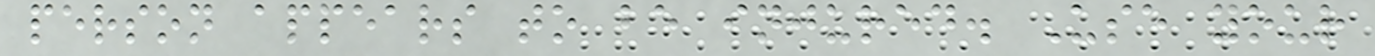person appears to be injured. Use your
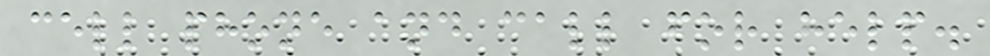cell phone and call for help.
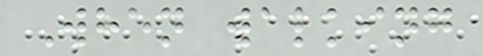When walking
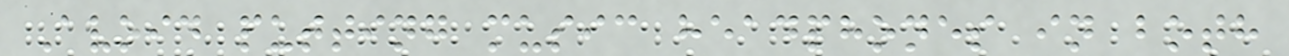Avoid putting music headphones in both
